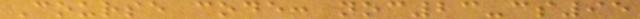Course code: noc23-cs95
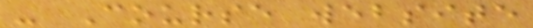- Course website
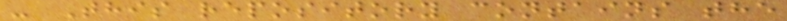- This repository contains the
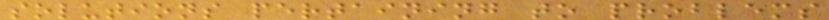solutions pertaining to problems
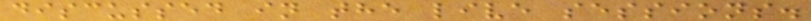discussed in the live sessions.
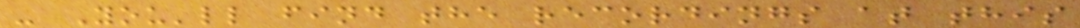- You'll find the recordings at this
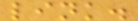link.
